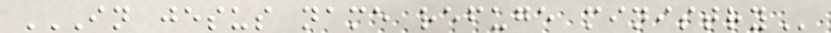IN JESUS NAME REFUGE MINISTRY
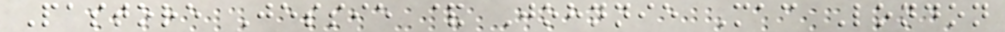Pastore Jessie & Johnnie Mac London
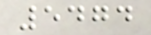5474
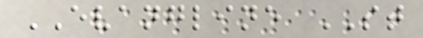EVANGLINE ST
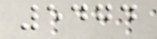5474
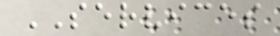SERVICES
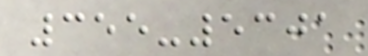355-5301
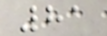81
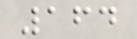164
